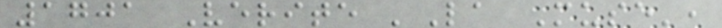1701 Verite 'La Muse',
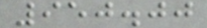950.00
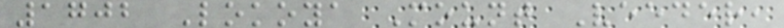1702 Lokoya Mount Veeder,
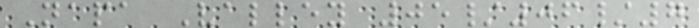Napa Valley 05/06/7
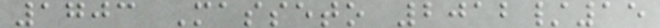1703 Masseto 2012/15
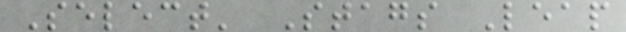Select' Stags Leap
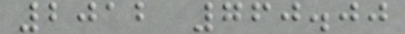2012 760.00
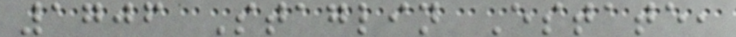1706 Staglin Estate,
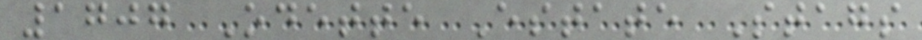1707 Odette Estate Stags
